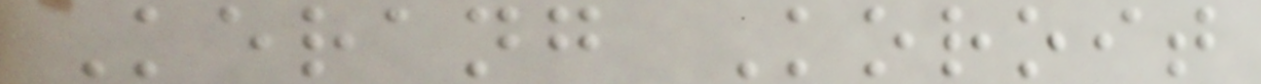Kerang Koroit
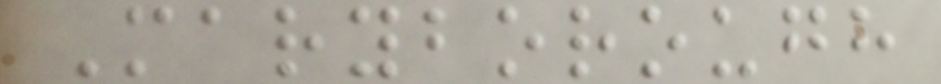Maryborough
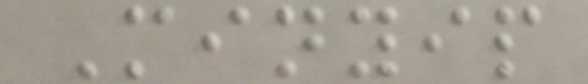Minyip
